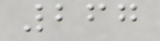267
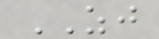ZJ
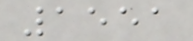1551
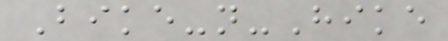Bike-n-Hike
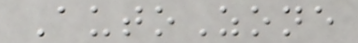AutoZone
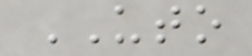UTO
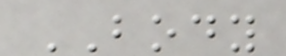BODY
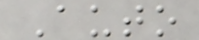Auto
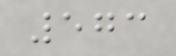573
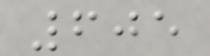605
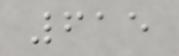615
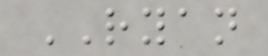RYAN
